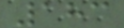183
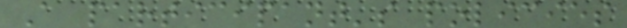A participant's policies
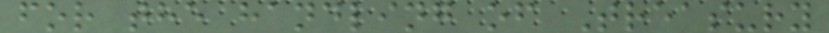for the handling of Treasury
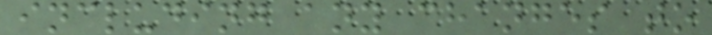including any changes to
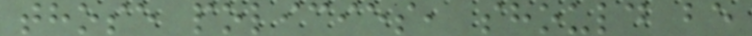those policies, should be
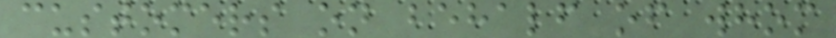customers on behalf of whom
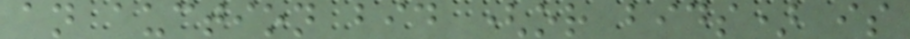an auction bid (or bids) is
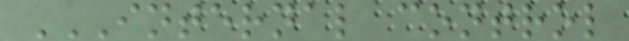INTERNAL CONTROL
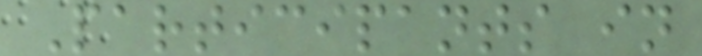Participants in
